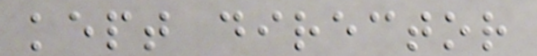kept director
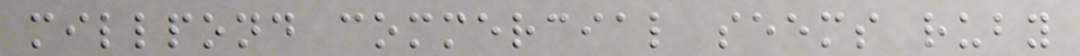millpond commercial seems ruby
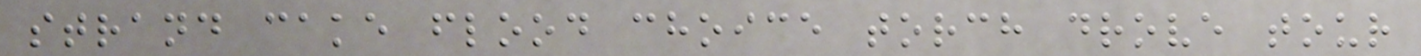strand cake flood choice torch drove tour
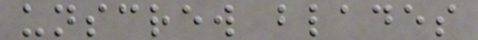unscrew blades
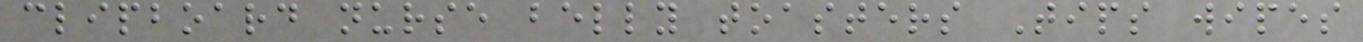clipboard nurse belly toasters Tips wipes
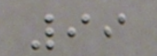99
